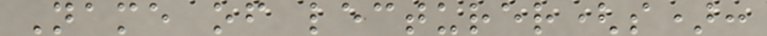Name of lecturer(s):
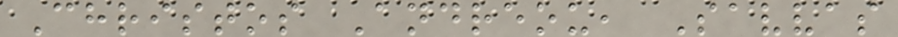Christos Andreou, Savvas
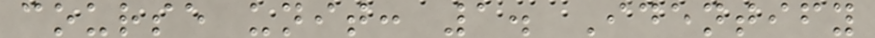course unit: 1. Identify
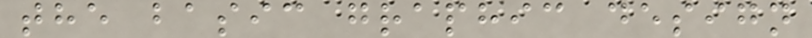the basic graphic design
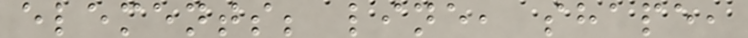elements; line, shape,
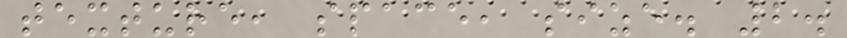texture, space, size. 2.
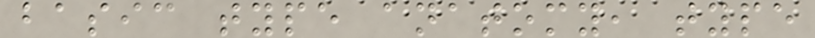basic type anatomy, type
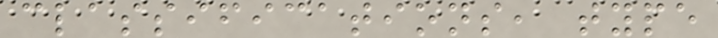classifications, type
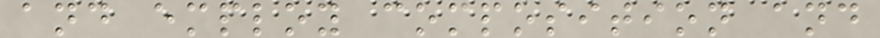and employ composition and
